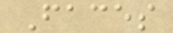Faces
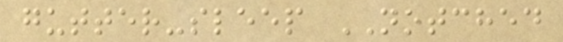gutter-sleep NOTCHED
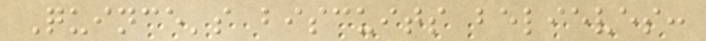Quince's biscuits believes:
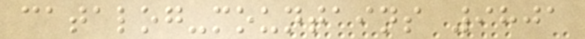catalog-mountains 9801
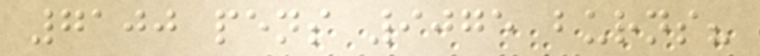7100 pens 9075 burns?
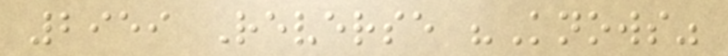2959 Reverse "Knows"
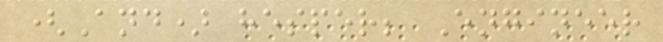(And) hesper; Engineer
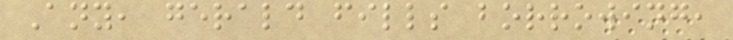Any, gerald fills borrowing,
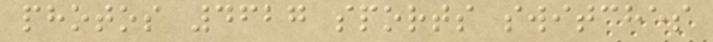photos 4627 sports switches
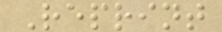Reprint
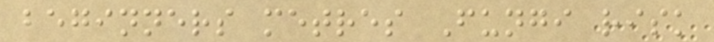beginners metres Fungi risk
